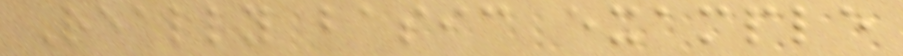Really basic example
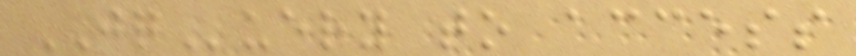JQuery to access
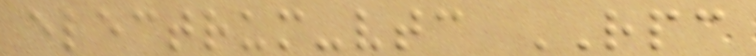electrum-vtc RPC
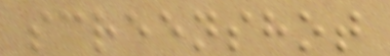screenshot
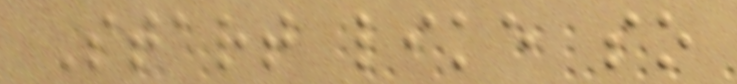Start like so
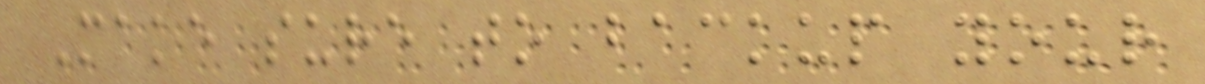Make sure to backup your
